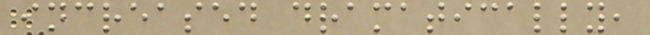increased dramatically,
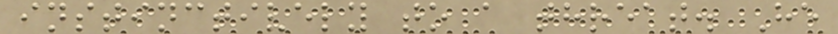instinctively to a threat. He
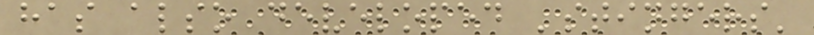has also developed 'stingers'
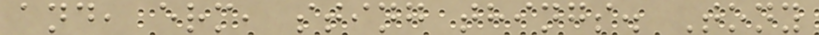and, erm, sting things. Tony
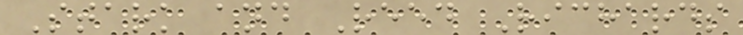Stark and Reed Richards
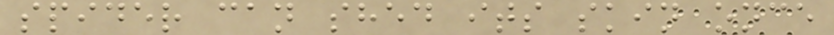spider can shed its skin once
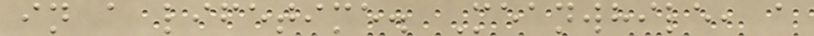in a lifetime. Meanwhile, a
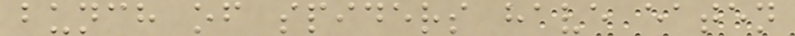bunch of spiders have eaten
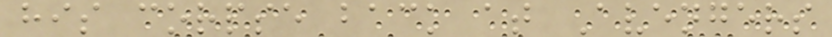his corpse back at Avengers
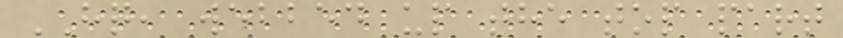HQ, webbed up the top part
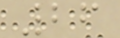26
